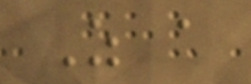As a
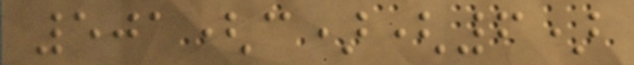501(c)(6)
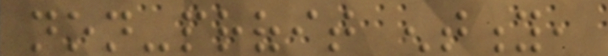non-profit entity,
